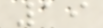19
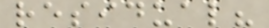residual?
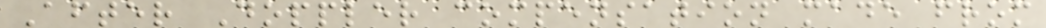After Doppler compensation made from
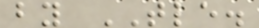by TLE.
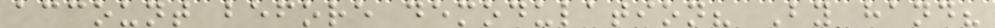account before demodulation? By hand?
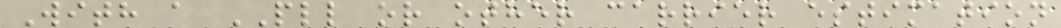With a PLL or other carrier estimation
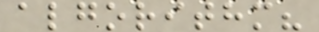algorithm?
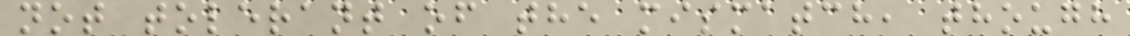not tolerant of the mismatch, though
